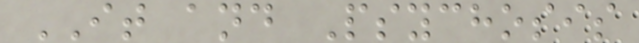IT and Psychosis
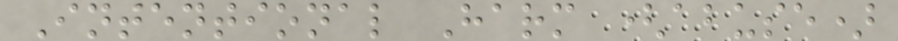Intentional Harm (abuse)
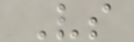Vs
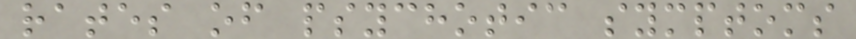rates of psychotic symptoms
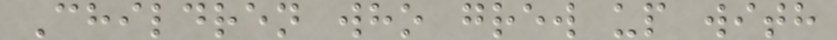Children who grew up with
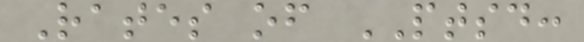Rates of PTSD:
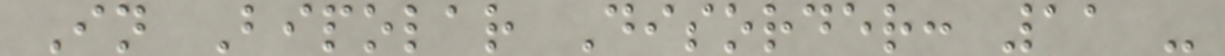In Bipolar Disorder: 11 -
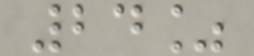24%
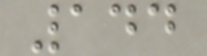144
